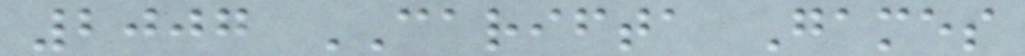2007 CARIFTA Games
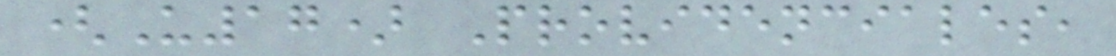(U17) Providenciales,
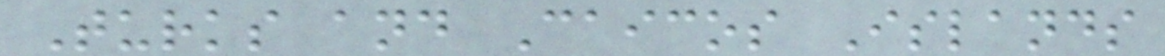Turks and Caicos Islands
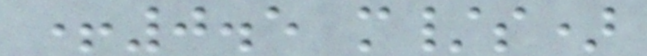+0.5 m/s)
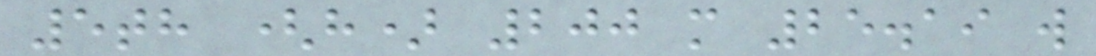5th (h) 200 m 25.19 w
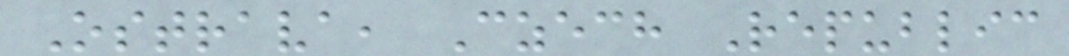Ostrava, Czech Republic
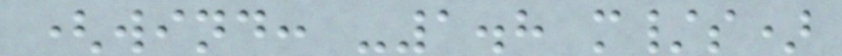(wind: -1.8 m/s)
